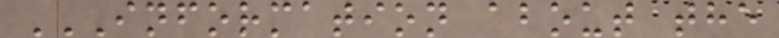INFORMATION ABOUT THE
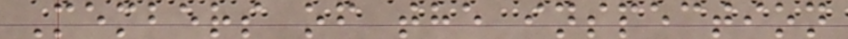Members of the inspection
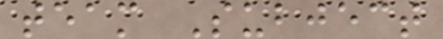team Subject
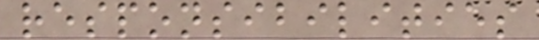responsibilities
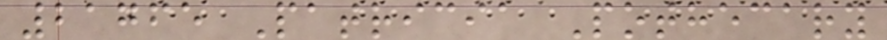21765 Patricia Pothecary
